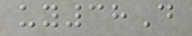uy38D
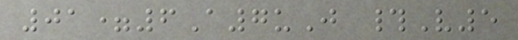01=6A7uJ #V5
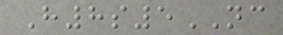H8s5NC
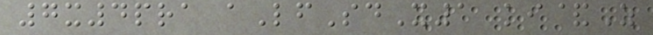7x4pra aLfSdX1 ki&Z
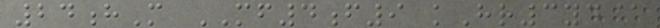24hM MF4f9 kHr3yd@
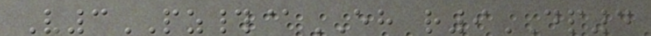V3PZ#@EH r9DP4
